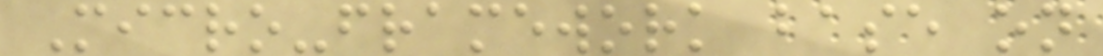Micro-framework base on
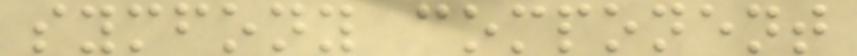symfony component
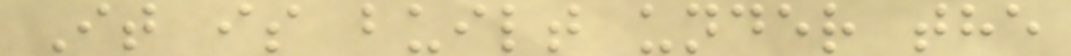It is built under the
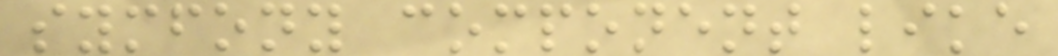symfony component like
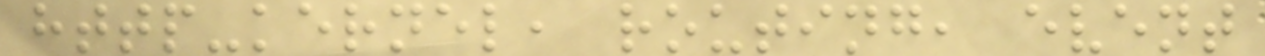http-kernel, routing, event
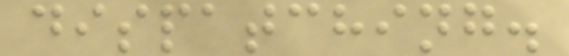dispatching.
